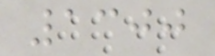1300
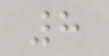8
